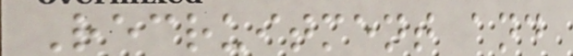Recruitment and
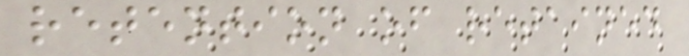retention of retained
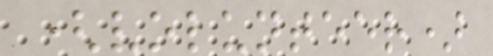(volunteer)
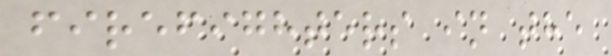firefighters in the
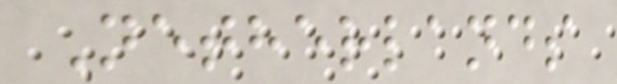Netherlands
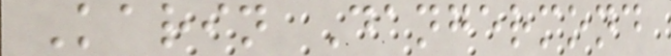Karin Dangermond
